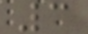3
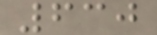630
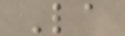La
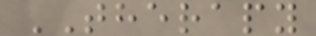THERAPY
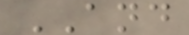AND
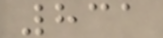831
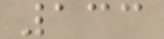133
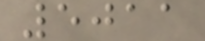5011
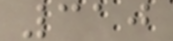310
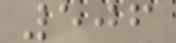506
